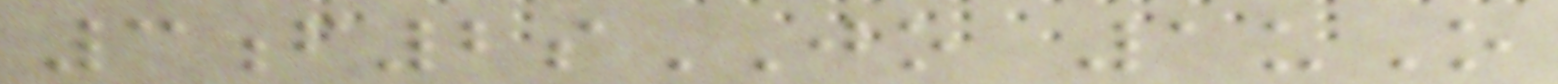3f2sJO 1uO
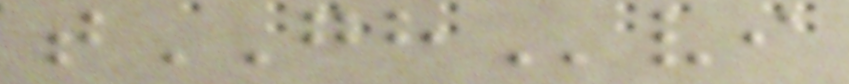tGHvi
